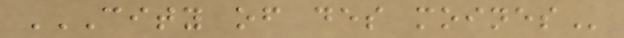CITY OF DES MOINES
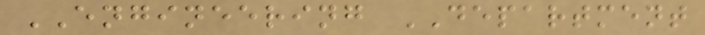ENGINEERING DEPARTMENT
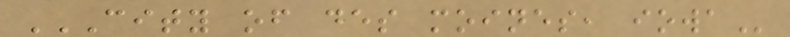CITY OF DES MOINES, IOWA
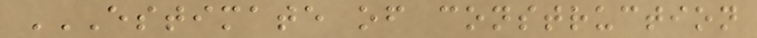ESTIMATE OF CONSTRUCTION
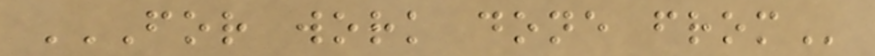FOR WORK DONE FROM
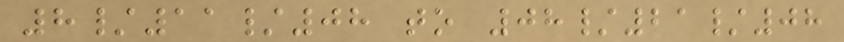8/11/08 to 08/21/08
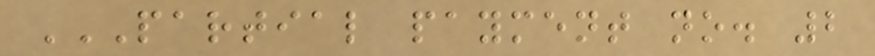PARTIAL PAYMENT NO. 2
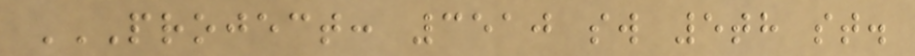PROJECT: 3510 SW 5TH ST.
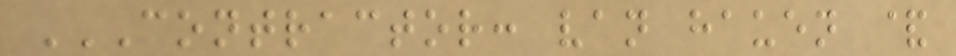CONTRACTOR: VAN HAUEN &
